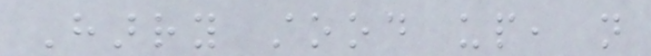Harry stood up, not
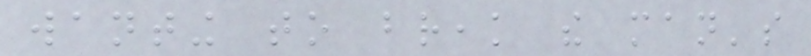wanting to break the man's
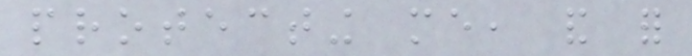protecting me, and for
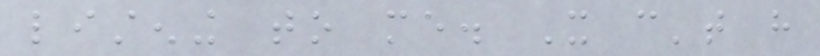listening to me. It can't have
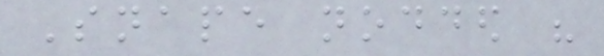Snape nodded his
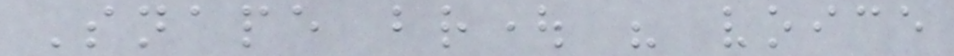Snape brought his voice
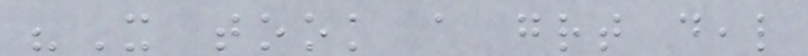"It took a great deal
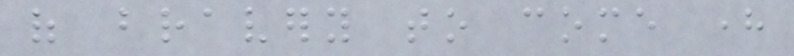of bravery to come here
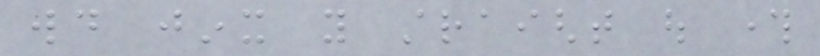would jinx you straight out through
